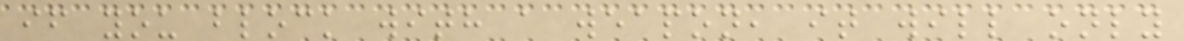if you block with a weapon, it will only
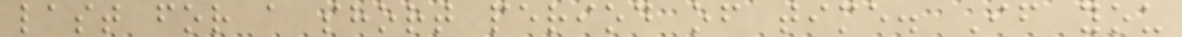last for a short period of time. If you
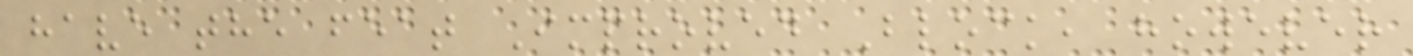have the feat Improved Block, however
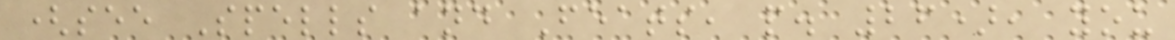(see Spells and Feats, p. 26), you
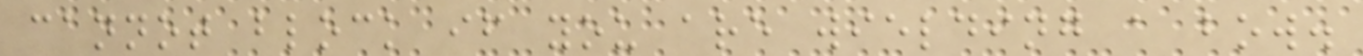cannot block if you are wielding a bow.
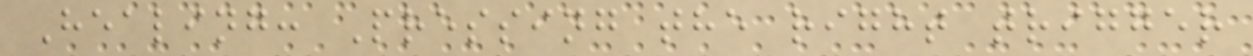Healing: Pressing the right trigger
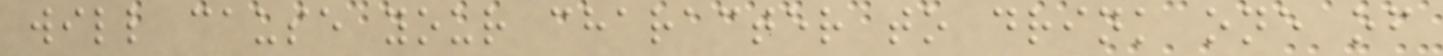will cause your character to drink one of
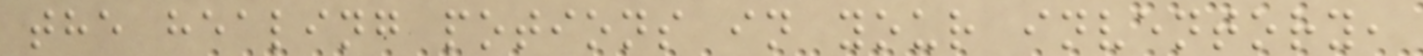the healing potions in your inventory,
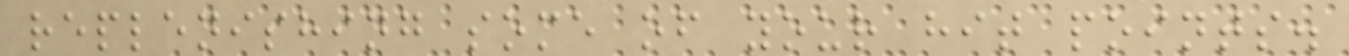replenishing some of your hit points.
